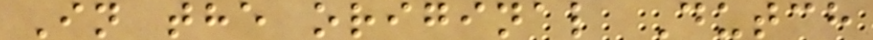In the original Dutch
